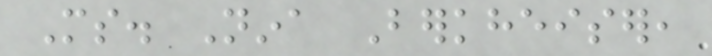Ms. Nina Berkheiser,
